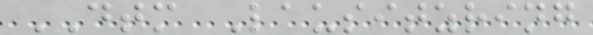DTM Lausitzring
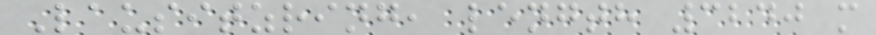Lausitzring, length 3240 m
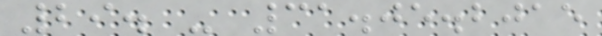29. - 31.05.2015
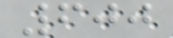600
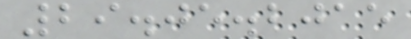29.05.2015
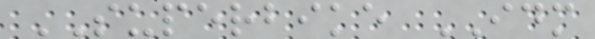SUPERBIKE IDM
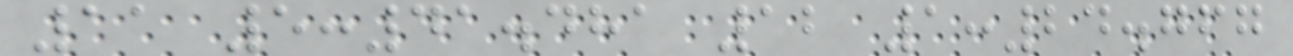11 5:41.481 12 1:24.767
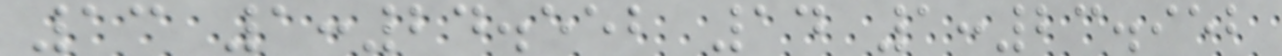13 1:24.552 14 1:23.952
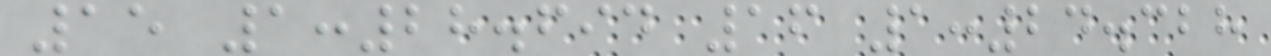15 1:28.694 16 1:24.328
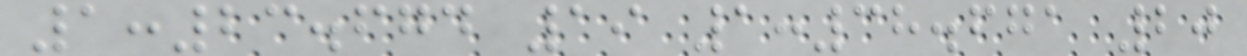1:23.674 19 1:38.671 20
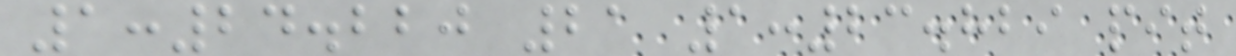1:24.220 21 1:23.829 pit
